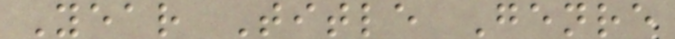Year Title Genre
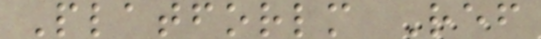Platforlm Ref
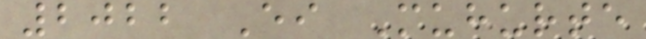2022 Ei Muhurte
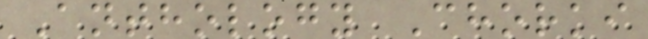Anthology Chorki
